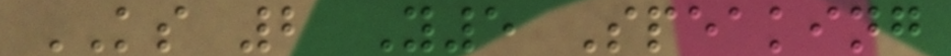KS 2 Y5 Speaking
